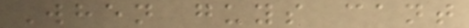When guys cant
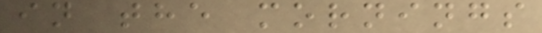in the mornings
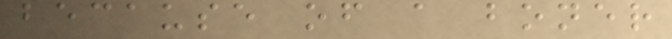because of a boner
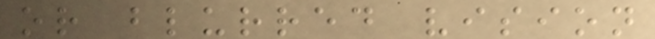or blurred vision
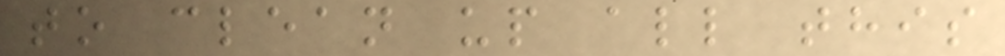to clean up all this
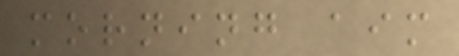morning aim
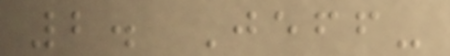2. Jeff-
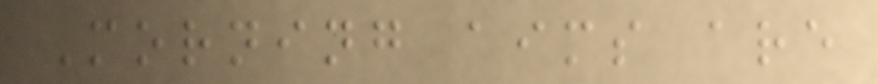Morning aims are
